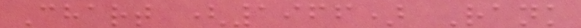Chart (1966) Rank
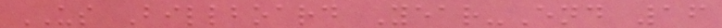US Billboard Year-End 16
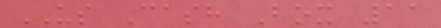US Cash Box 11
